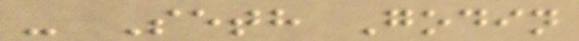- Seth Godin
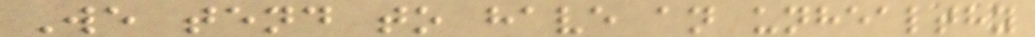We tend to have an unhealthy
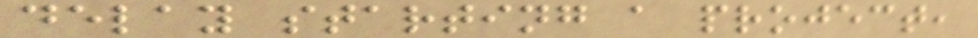delay starting a project,
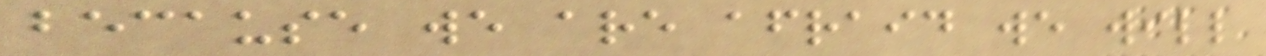because we are afraid we will
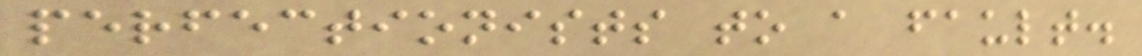perfectionists to a fault.
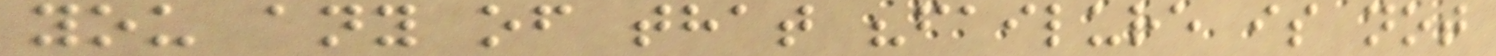you any of that "failure is not
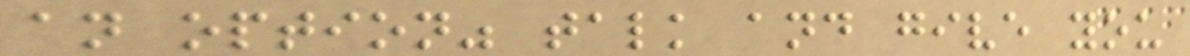an option" talk and give you
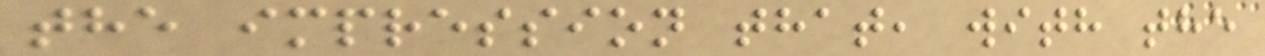the impression that, with the
